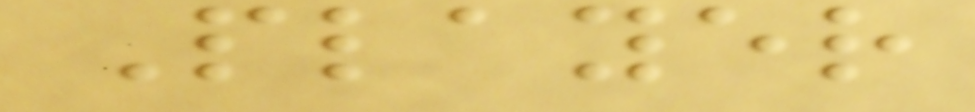Player
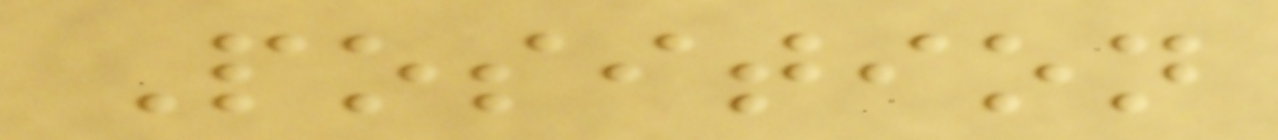Position
